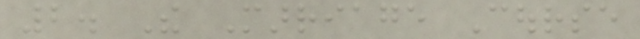2. The Marriage Course
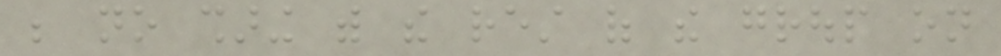be no sharing with the rest of the group on
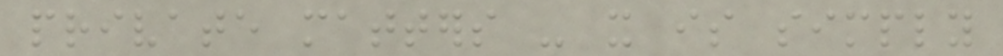private matters - it is simply
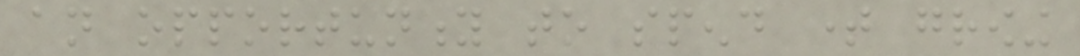an opportunity to spend time growing
